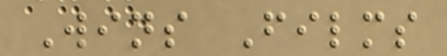Wins Films
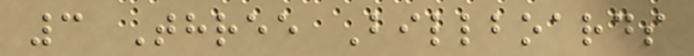3 Three Billboards
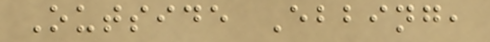Outside Ebbing,
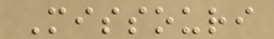Missouri
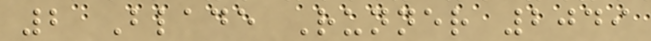2 Blade Runner 2049
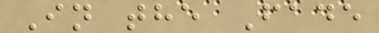In the Fade
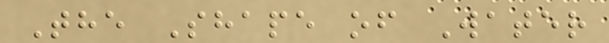The Shape of Water
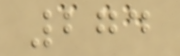274
